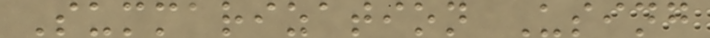Summarization Using
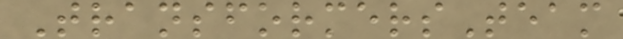TransformersTeam
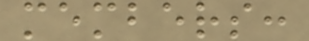members:
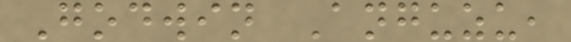Godwin Anguzu,
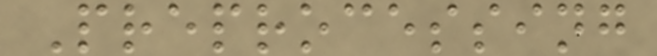Preprocessing
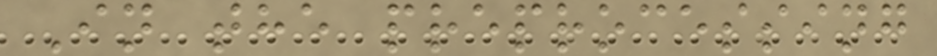In the preprocessing
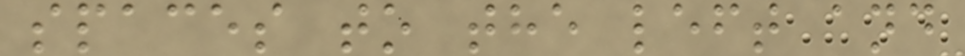spaces to the left and
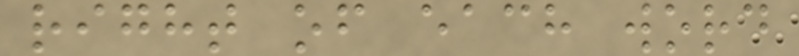right of each word
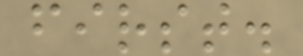first.
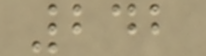242
